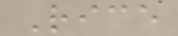Rice
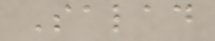Salad
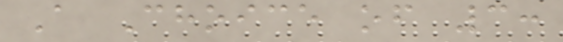A Choice of 3:
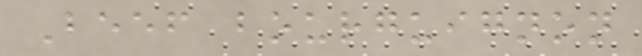Beef bourguignon
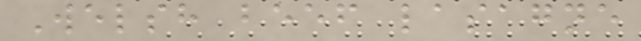Welsh beef lasagne
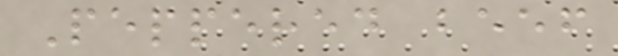Peppered beef
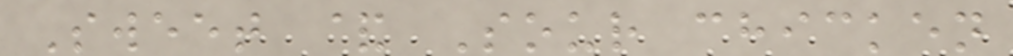Sweet & Sour chicken
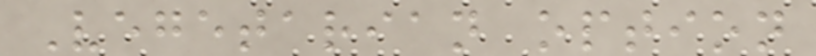Vegetarian option
